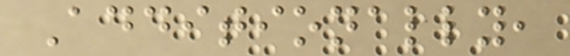Additionally,
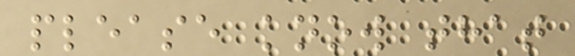please know that
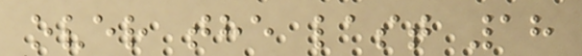over the last 18
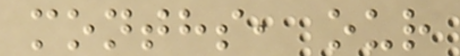months, our
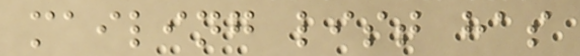mailing list has
